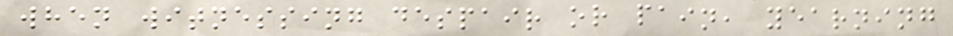when witnessing despair or pain, yearning
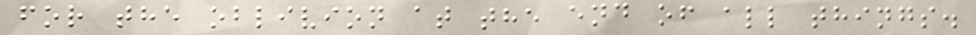for the oblivion at the end of all things.
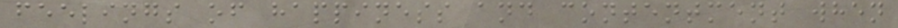feelings of happiness and contentment when
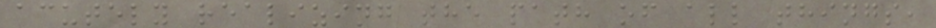acutely realizing the path of all things,
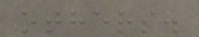others.
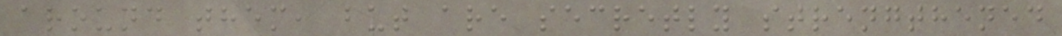around them, but are secretly strengthened
